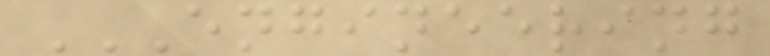ENGINEERING
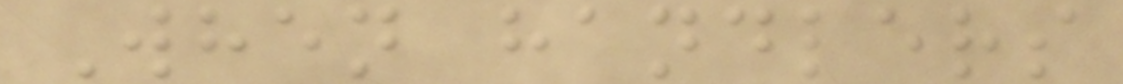When handlers
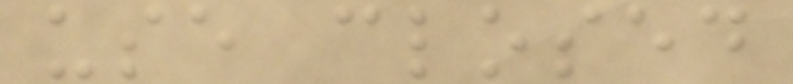use closed
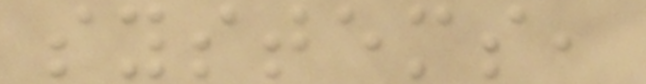systems,
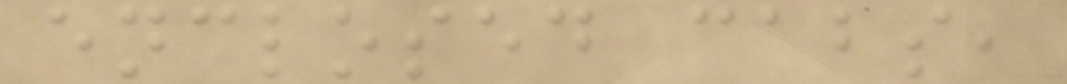enclosed cabs,
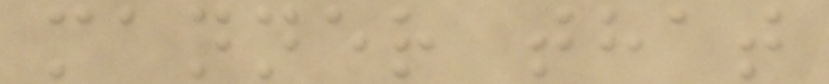manner that
